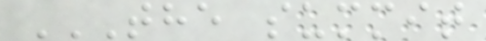THE SUMMIT
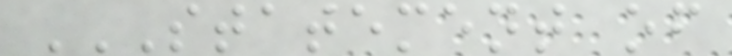STATEMENT OF
